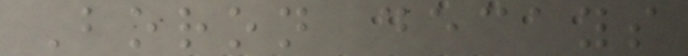Boron decays
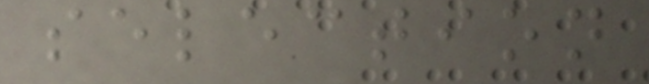selection
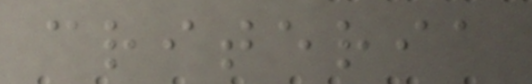criteria
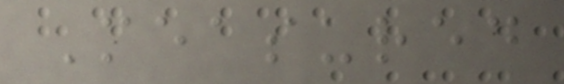Measured
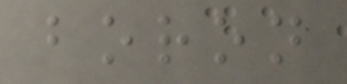boron
